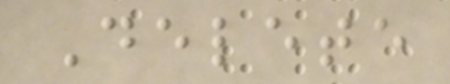Delete
